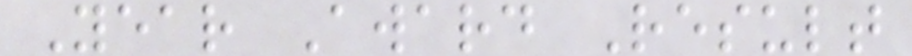Year Award Result
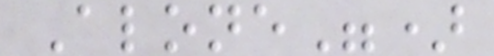Alone")
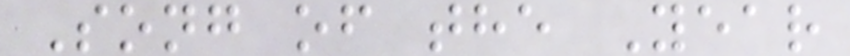Song of the Year
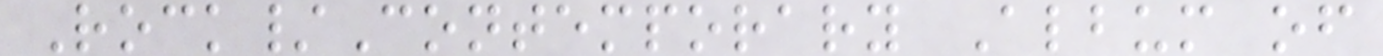Rock/Contemporary Album of
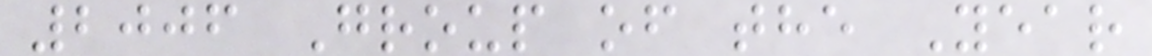2006 Group of the Year
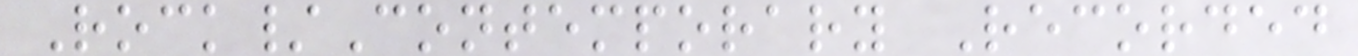Rock/Contemporary Recorded
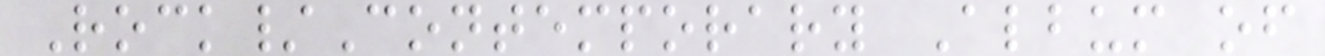Rock/Contemporary Album of
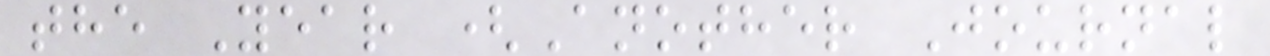the Year (Another Journal
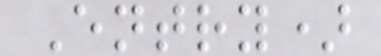Entry)
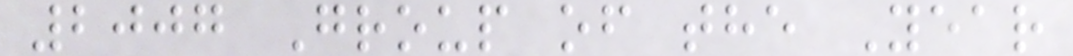2007 Group of the Year
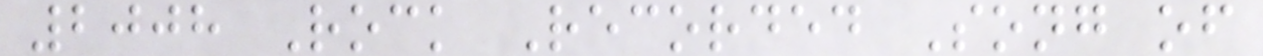2008 Rock Recorded Song of
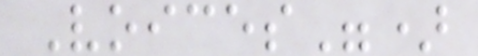Voices")
